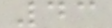43
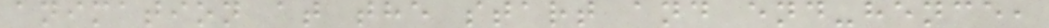animation at the start and end-hence,
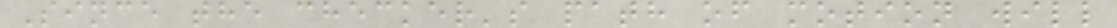Since the checker's path of motion will
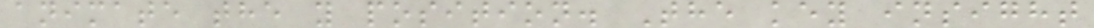animate the y position. The key insight
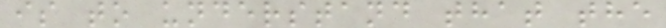is to understand that the
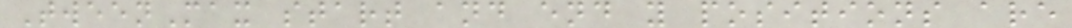TweenMax start and end y positions are
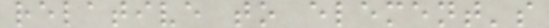relative to element's
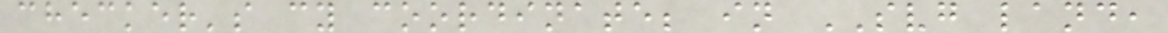checker's cy coordinate; in SVG land,
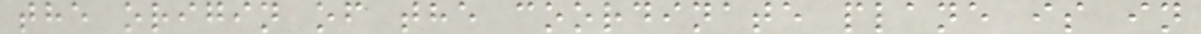the origin of the coordinate plane is in
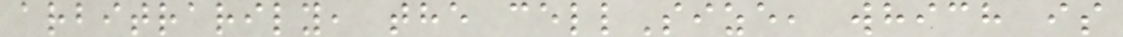arbitrarily, the cellSize, which is
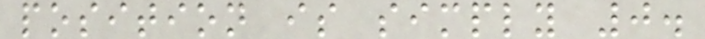position is simply 0.
